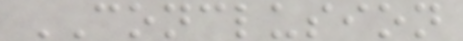CONCLUSION
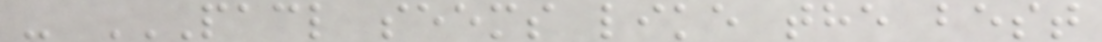- PACL SEEMS LIKE THE BEST
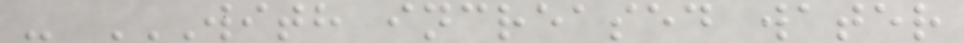- WITH INCREASED WATER
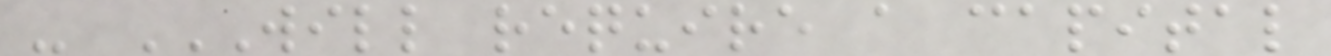- WILL REQUIRE A CAPITAL
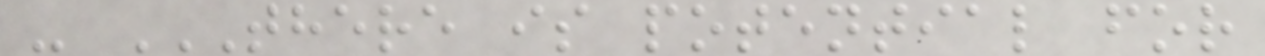- THERE IS POTENTIAL FOR
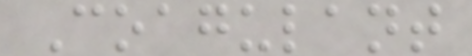Coagulant
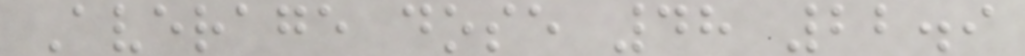Average dose 48 22.9
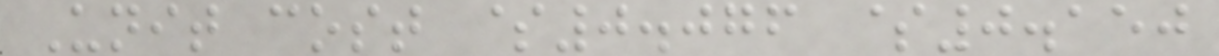Unit cost $0.076 $0.150
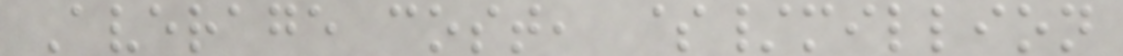Average cost, $/million
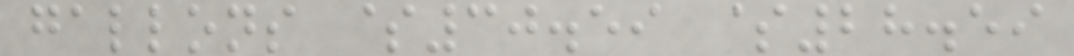gallons $30.59 $28.59
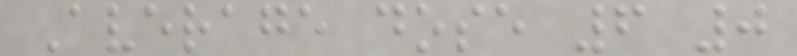Average dose 6 0
